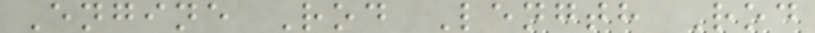Engine Rod Length Rod
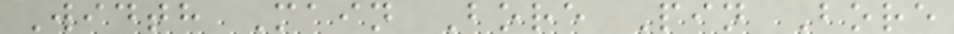Width Main Bore Pin Bore
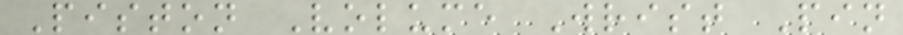Piston Volume Wrist Pin
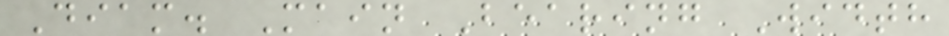Diam. Main Bearing Width
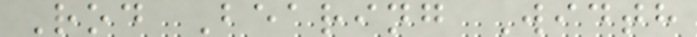Rod Bearing Width
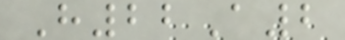H22A2
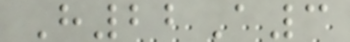H22A3
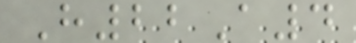H22A4
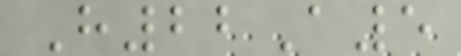H22A5
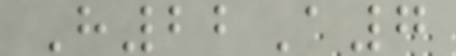H22A7
